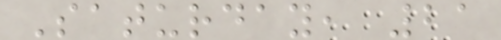Saturday, 21
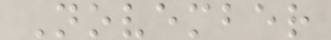November
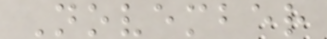November
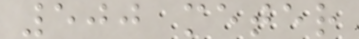500 meter
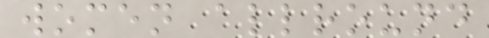women allround
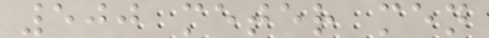500 meter men
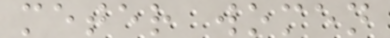meter women
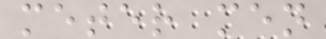meter men
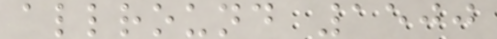allround 1500
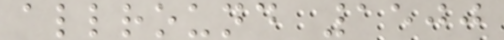allround 1500
